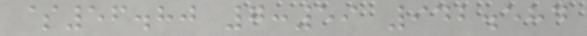$56.80 7:59 942.584
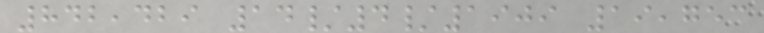842,429 14/4/1909 19,753
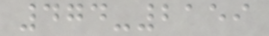474-2159
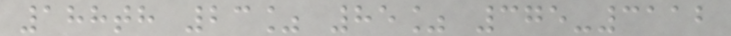188th 23% 85% 375-3112
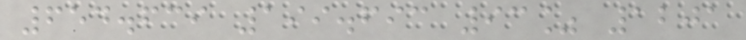654.639 199.693 93% 1201
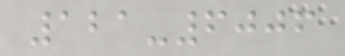121-6006
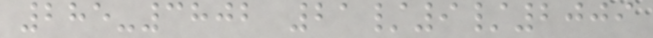285-3802 21/9/2009
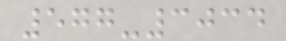577-3034
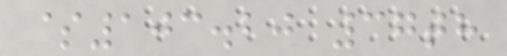$103.20 37th
